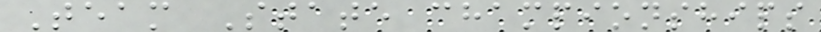Team State championships
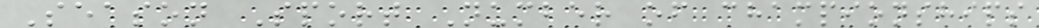Season Sport Number of championships
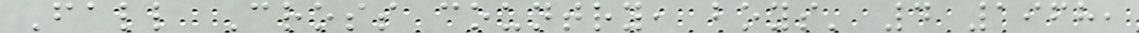Fall Cross country, boys' 4 1968,
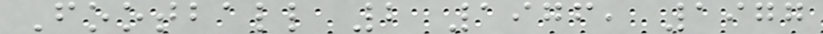Football 2 1976, 1977
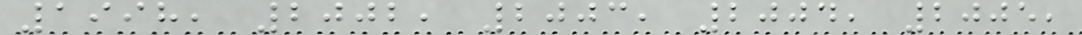1998, 2002, 2003, 2004, 2005,
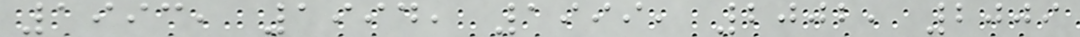1993, 1994, 1999, 2002, 2009
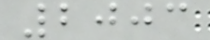2003
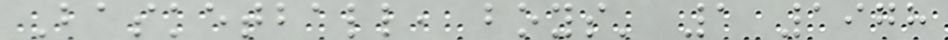Basketball, boys' 1 1978
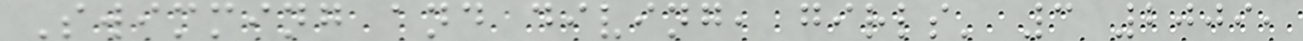Swimming and diving, girls' 3 2009,
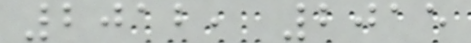2012, 2015
